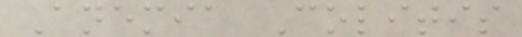Anemia Colitis
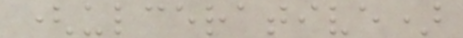(ulcerative)
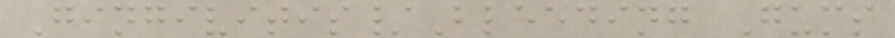Gingivitis/Bleeding Gums
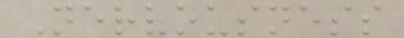Nervousness
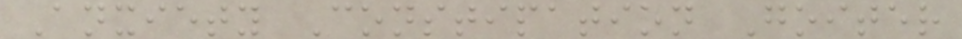Anxiety Constipation Goiter
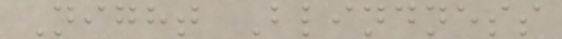Night Blindness
